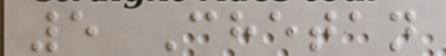5 Chetan
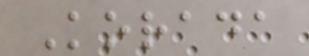Korada
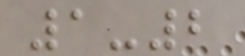1-2
